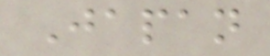Japan
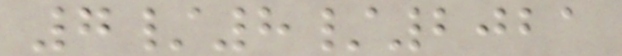7/8/2021
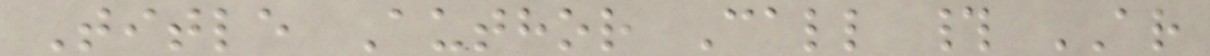Title Author Call # AR
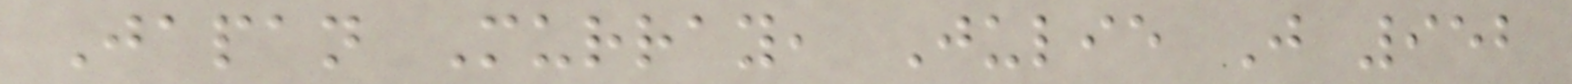Japan Murray, Julie J 952
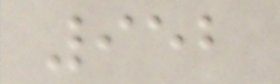952
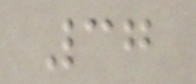37
